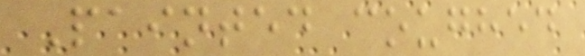Painted coughed
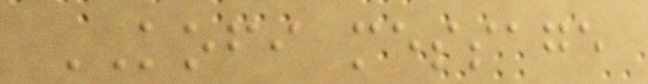KOFI message
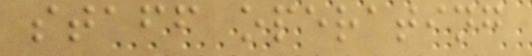staff operating
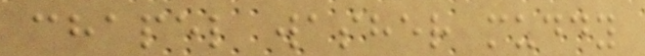chapel washer muddy
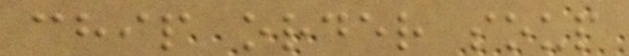chip order soup
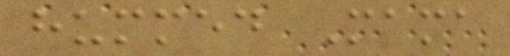hummed Mama
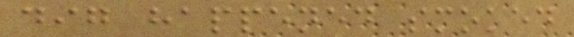dig happened smoked
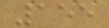155
